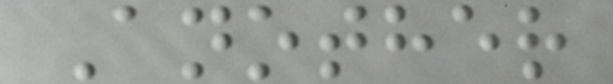Another
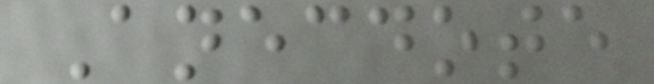Anecdote
